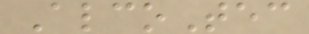AlcoTec
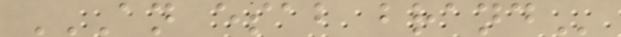AN ESAB BRAND
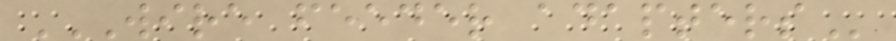WIRE FEEDER ADAPTERS
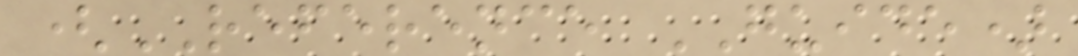(REFERENCE GUIDE)
